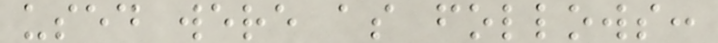used were as follows:
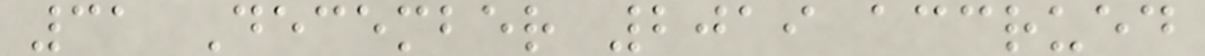31 December 2019 accrued
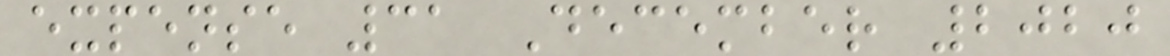expense 31 December 2020
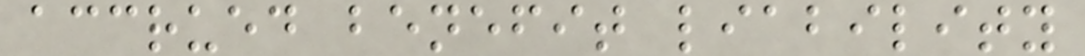accrued benefit liability
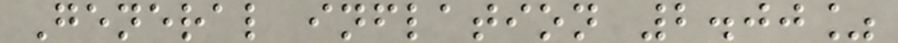General inflation 2.00%
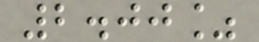2.00%
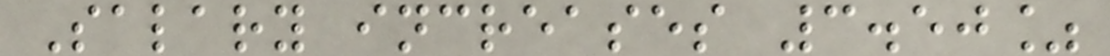Salary increases 3.50%
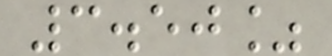3.50%
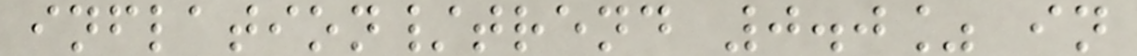inflation/trend 0.0% in
